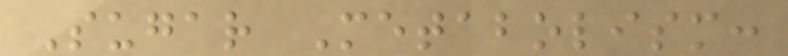Sugar Metabolism:
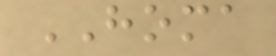HOMA
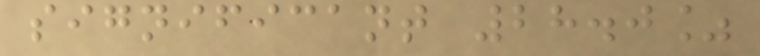significant 28.0%
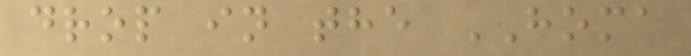drop in the HOMA
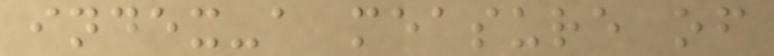index-a measure of
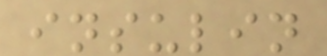insulin
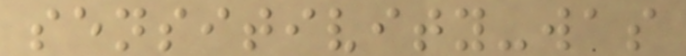sensitivity-was
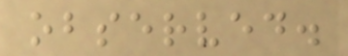observed.
